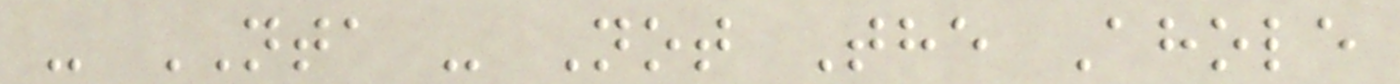- NTA - Not The Ahole
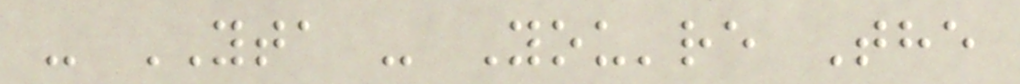- YTA - You're The
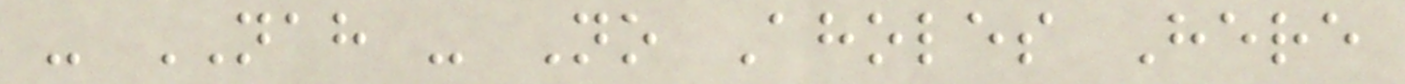- NAH - No Aholes Here
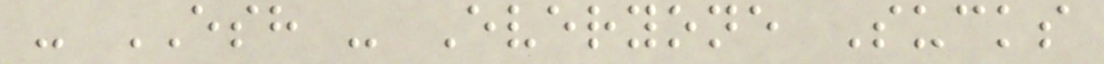- ESH - Everyone Sucks
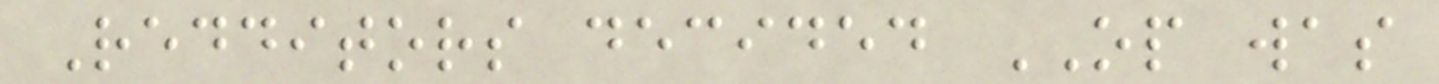Redditors decided OP was
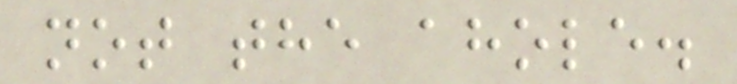not the ahole.
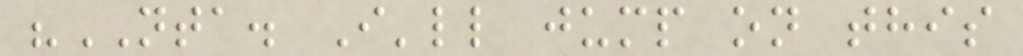"NTA. I'll jump on this
